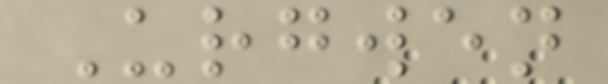Urgwen
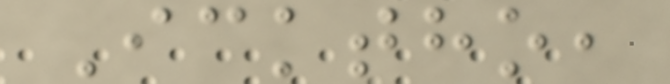Icktho,
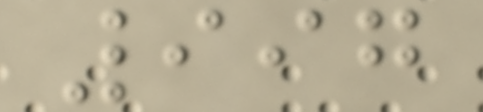997
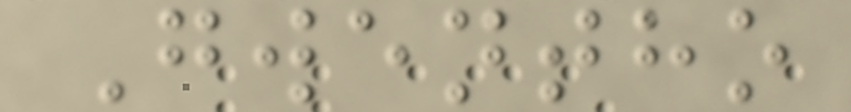Gwentho
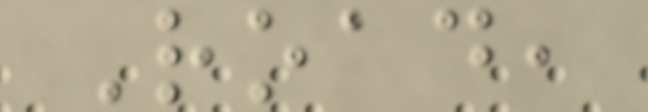Road,
